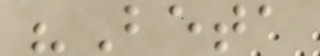"Beta
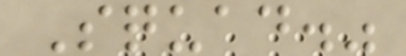Squad."
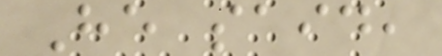He said,
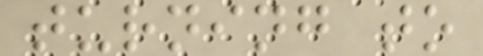turning to
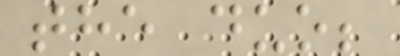the duo;
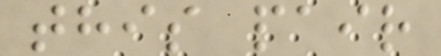this pair
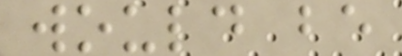would be
